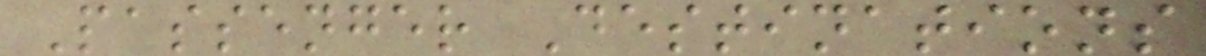Passenger Destinations
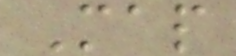Map
